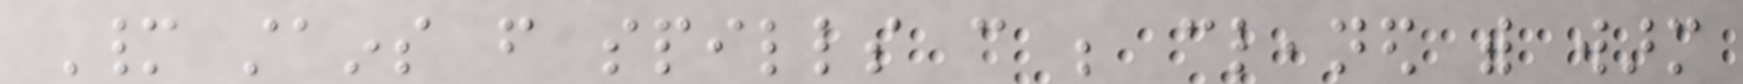Many stains from spills can be cleaned with warm
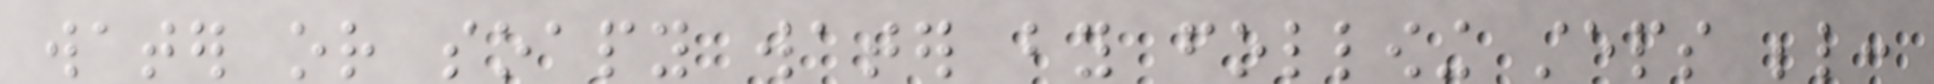water or soapy water by following steps below:
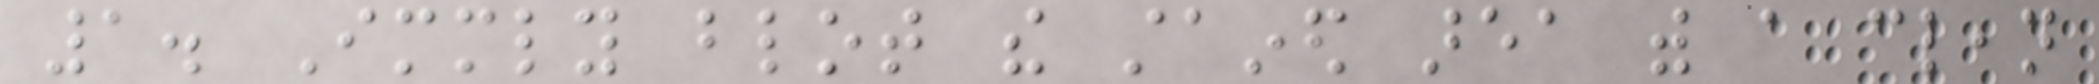1. Immediately blot the stained area with a clean
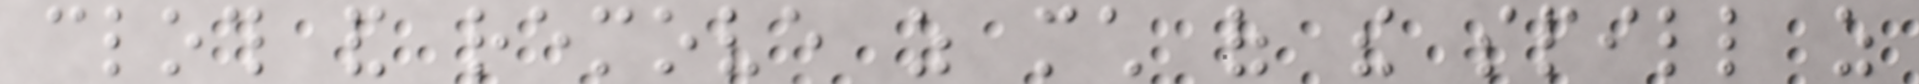cloth and remove as much of the spill as
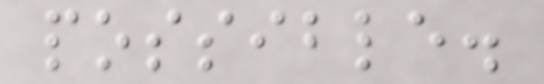possible.
